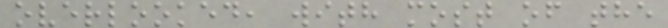overlooked, with most of the
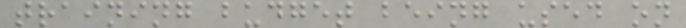training budget being used on
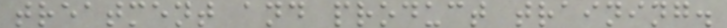treatment and product training.
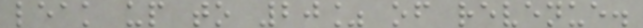leak up to 20% of revenue.
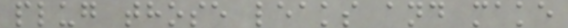plug those leaks and make
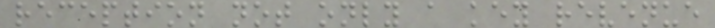reception not only a key revenue
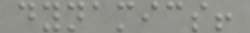dynamics!
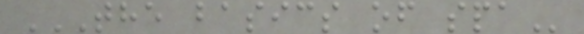THE BASICS OF SPA
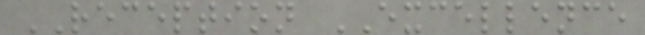RECEPTION EXCELLENCE
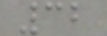32
